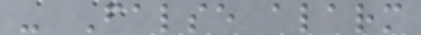- False alarm
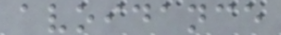avoidance
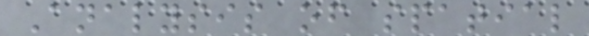Analysis of spatial
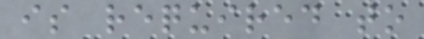is required to
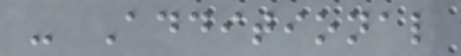- Additional
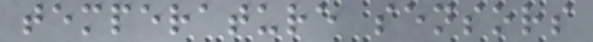temperature sensors
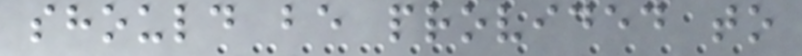should be provided to
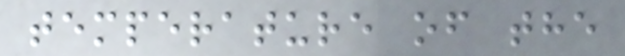temperature of the
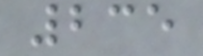235
